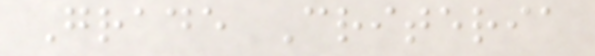Grade Criteria
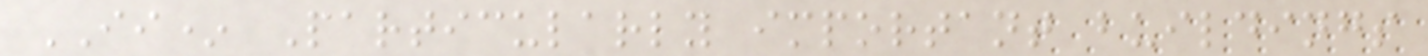II* Particularly important buildings
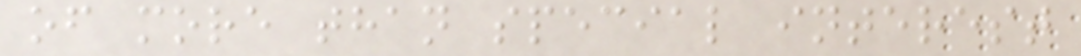of more than special interest
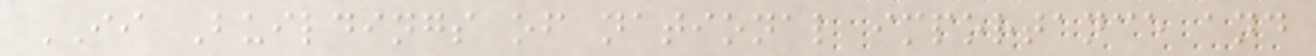II Buildings of national importance and
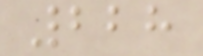228
